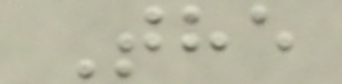The
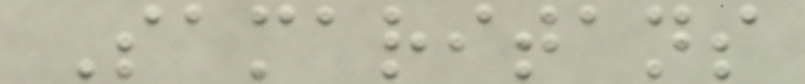Samaritans
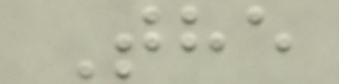The
